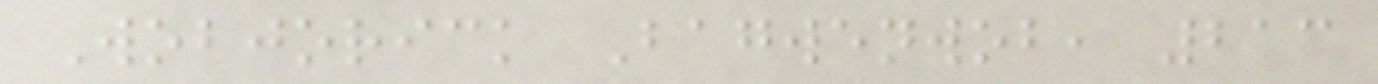Wobjorick Bagwenwob, 213
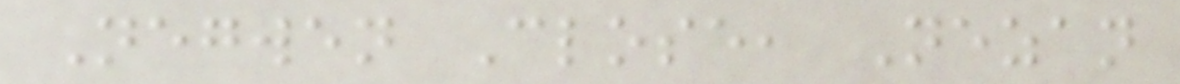Negwen Close, Nezan
